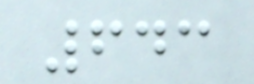643
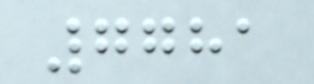7781
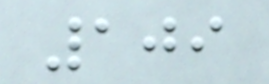109
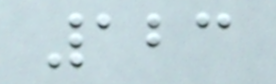123
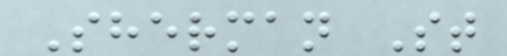Sherman St
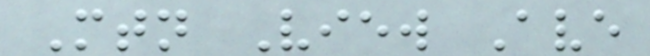Mtn View Ave
